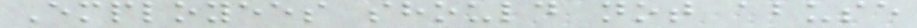Employees should not abuse
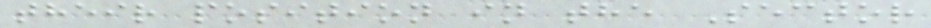their position in the Sector
